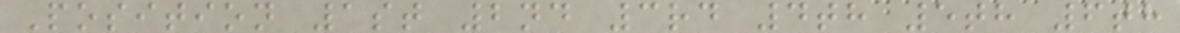Position 1st 2nd 3rd 4th 5th 6th
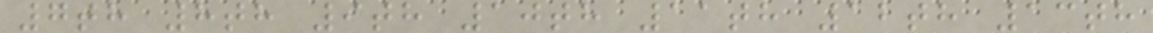7th 8th 9th 10th 11th 12th 13th
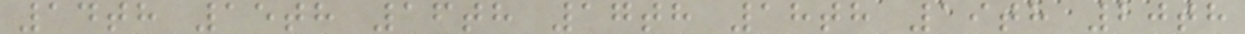14th 15th 16th 17th 18th 19th 20th
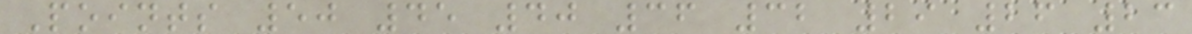Points 50 45 40 36 32 29 26 23
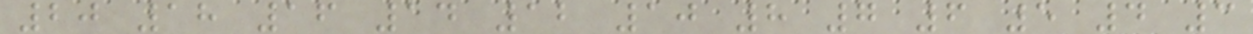20 18 16 14 12 10 8 7 6 5 4 3
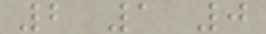2 1 0
